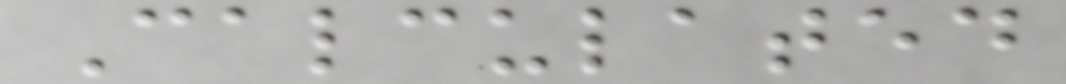Calculated
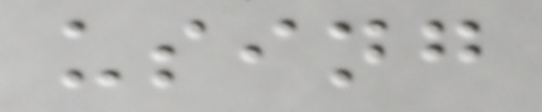using
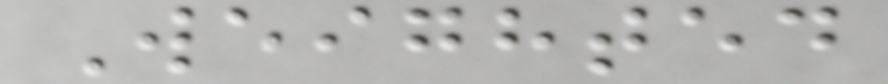Weighted
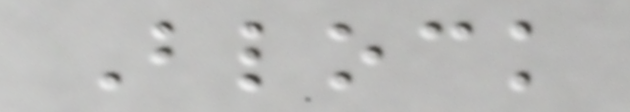Block
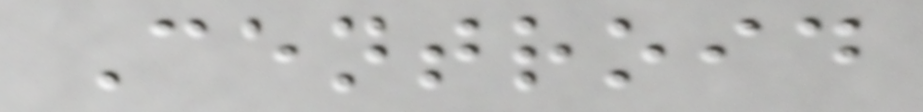Centroid
